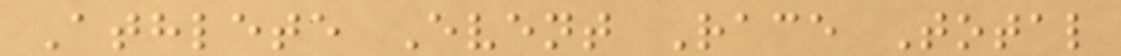Athlete Event Race Total
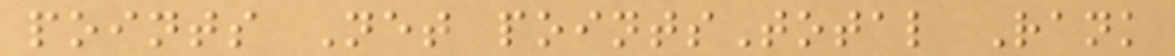points Net pointsTotal Rank
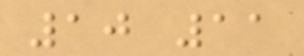10 11
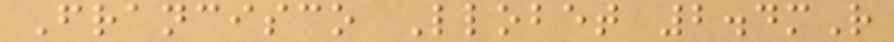Francisco Llobet 2.4mR
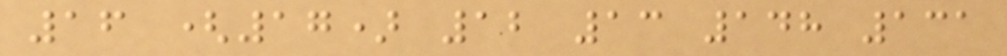16 (17) 12 13 148 131
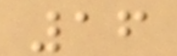16
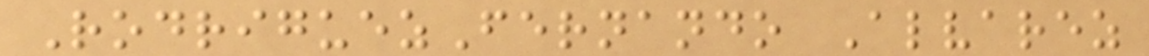RodriguezFernando Alvarez
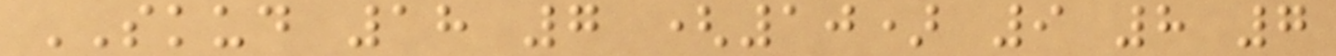SKUD 18 7 (10) 9 8 7
